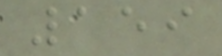159
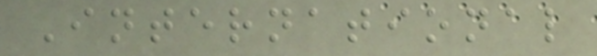International
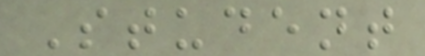Student
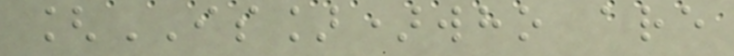[IS])who are
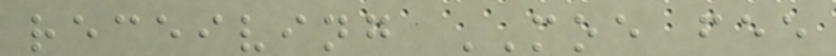receiving MOE fee
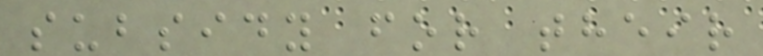subsidy for their
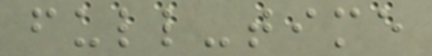full-time
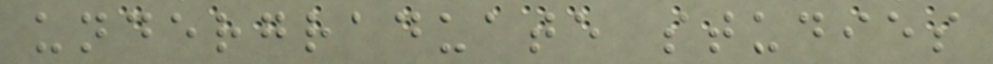undergraduate studies
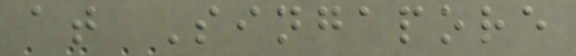at Singapore
